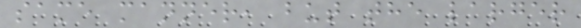same manner, but the larger
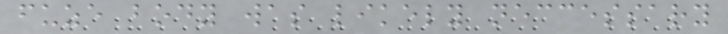fuze body was likely neccessary
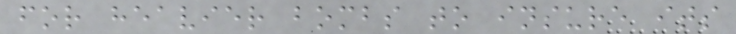for heavier bombs to insure its
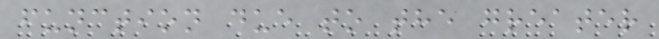function due to the greater
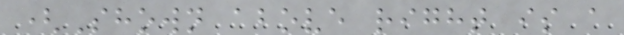(Shown above right is a
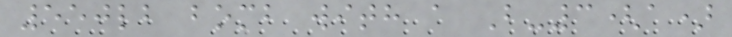550lb bomb with a B-3(a)
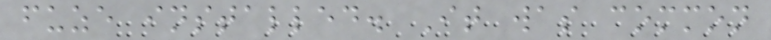fuze installed. It was common
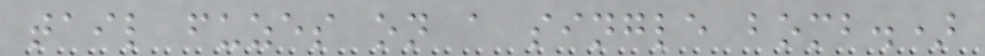tail fuzes on a single bomb.)
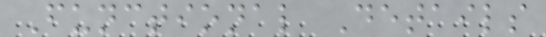Functional Details
